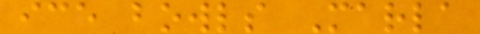ice bowls Marla
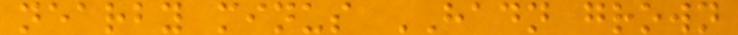nearby minus HADN grown
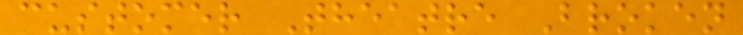customer Theatre Broken
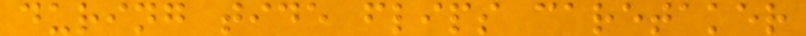during tide flips caretaker
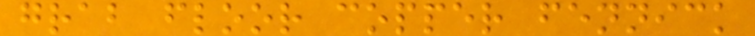grab floor copper fennick
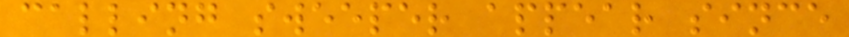calling sweeper appear since
